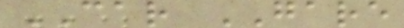CAR GARE
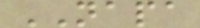NAPA
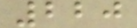220
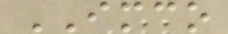IMCO
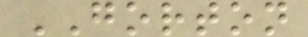GORTON
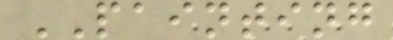PAINTING
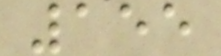155
